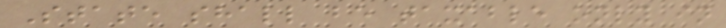State shall be taxable only in
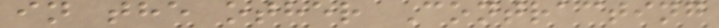in the other Contracting
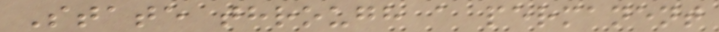State through a permanent
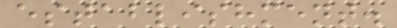establishment.
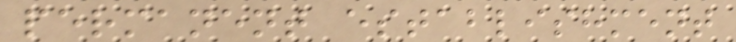permanent establishment
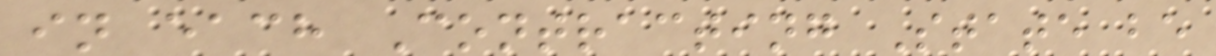in each Contracting State be
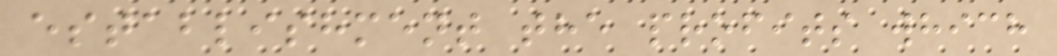establishment the profits which
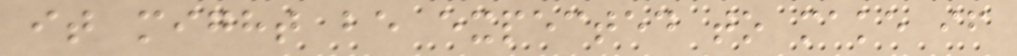it might be expected to make if
